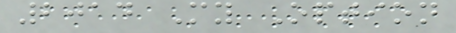2014 My Option
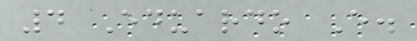4 Eduardo E.
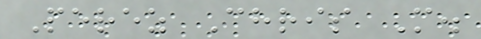Perez Chris M.
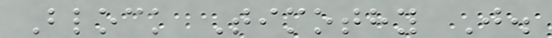Block Timothy J.
